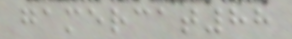gamercat88
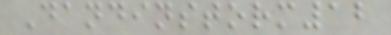Dandinstorm12
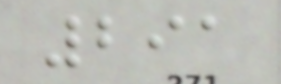291
